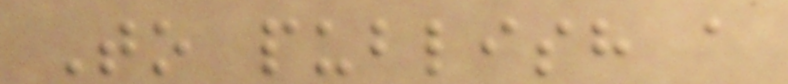To publish a
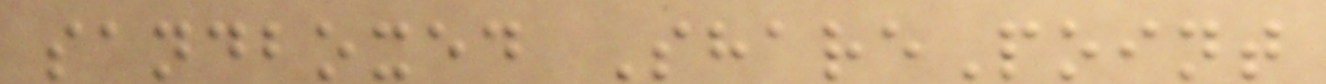sandboxed SharePoint
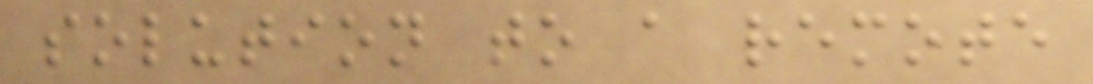solution to a remote
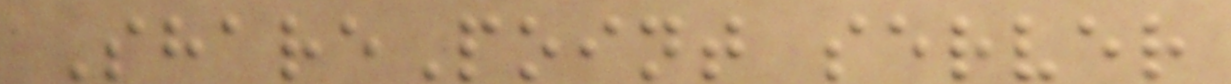SharePoint server
